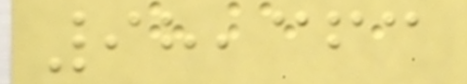98,363
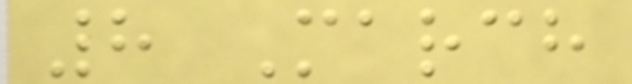8 March
